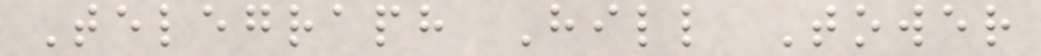Telegraph Hill Tower
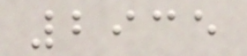2935
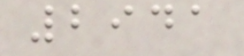2941
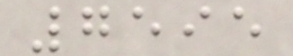7595
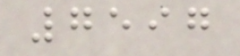7597
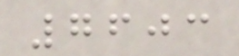7603
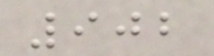902
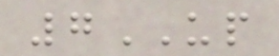7UP
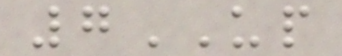7UP
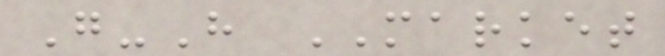G-H MARKET
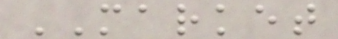MARKET
